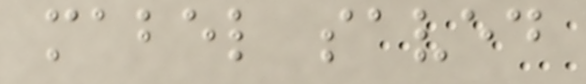mabel saved
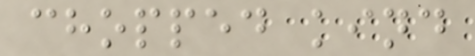chopped kind
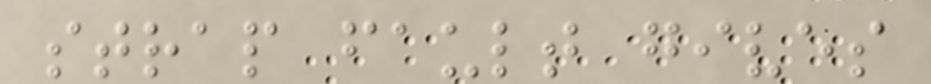strap fault gives
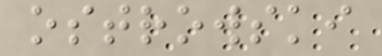ostrowski
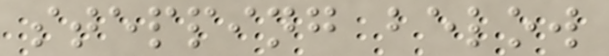stepping below
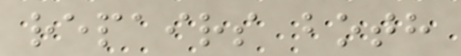repairs both
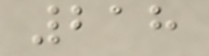218
